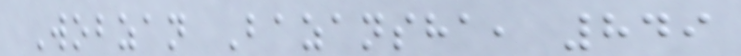Wobzan Bazansha, 849
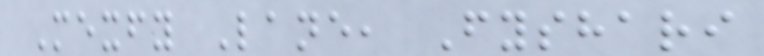Mexfy Lane, Fyshari
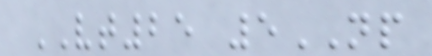VT25 5NP
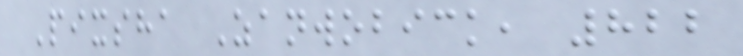Pixsha Zanwobick, 822
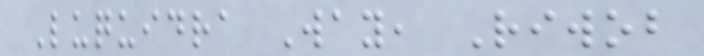Luquidra Way, Riwob
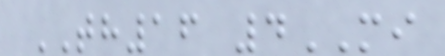TH16 4MI
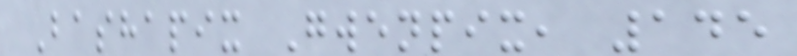Bashapix Gwenpix, 145
